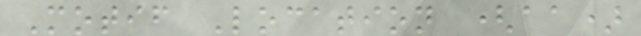Motif Location (aa)
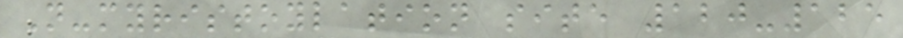N-myristoylation site 120-125
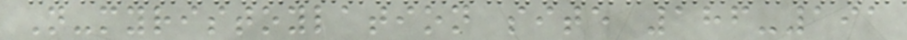N-myristoylation site 186-191
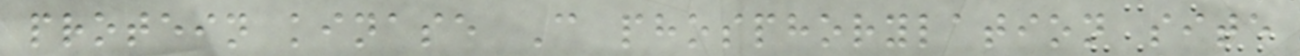protein kinase C phosphorylation site
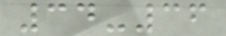34-36
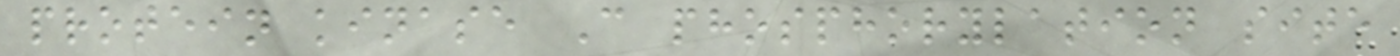protein kinase C phosphorylation site
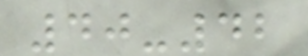40-42
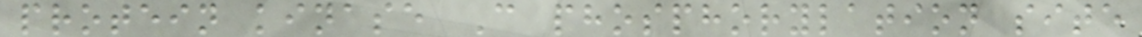protein kinase C phosphorylation site
